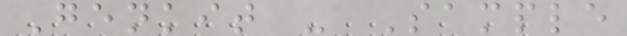Genkit - Sample
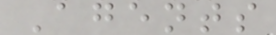Agents
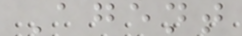Agent
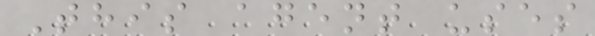This agent uses
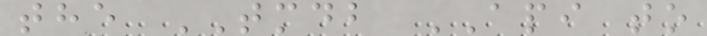the TMDB API to
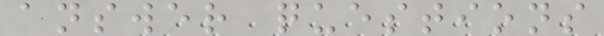answer questions
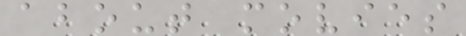about movies
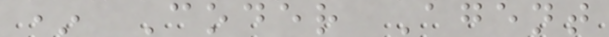* Coder Agent
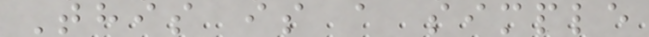This is a simple
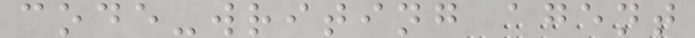code-writing agent
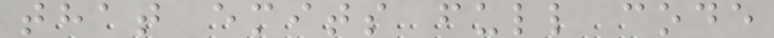that emits full code
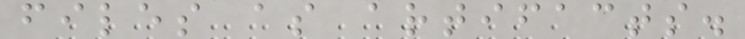files as artifacts.
